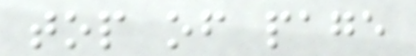top of page
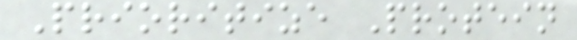Prioritize Protein
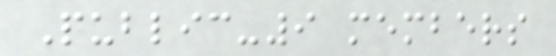Public-9 members
